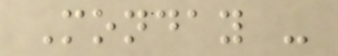Monday -
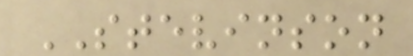STEVINSON
